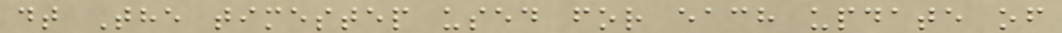dt The timestep used for each update of
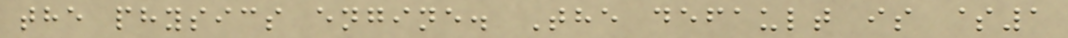the physics engine. The default is $1
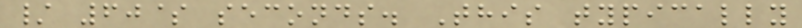/ 60$ seconds. This typically
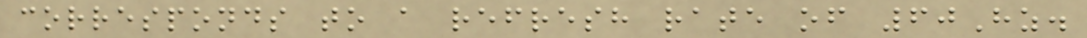corresponds to a refresh rate of 60Hz.
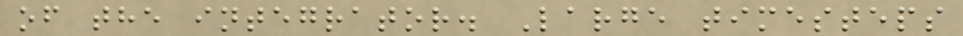of the integrator. Large timesteps
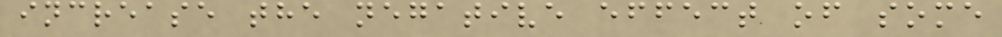increase the negative effect of some
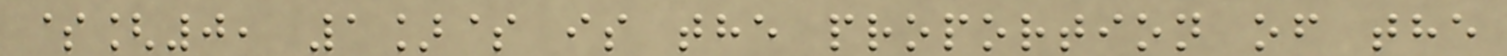$[0, 1]$ is the proportion of the
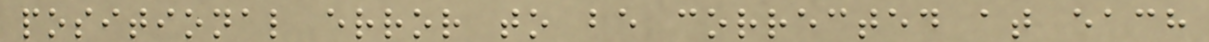positional error to be corrected at each
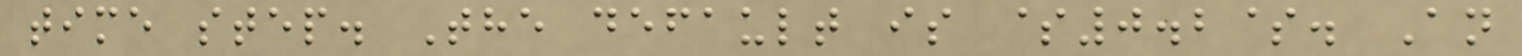time step. The default is $0.2$. An
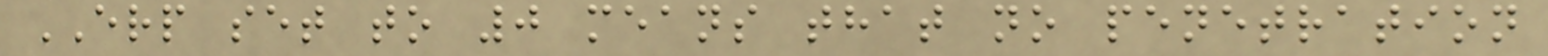ERP set to 0 means that no penetration
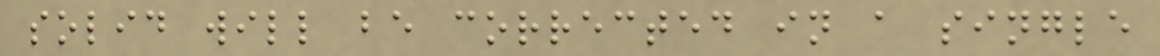solid will be corrected in a single
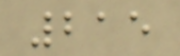215
